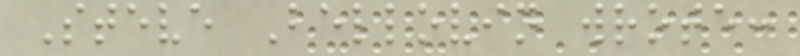Steve Bellovin wrote:
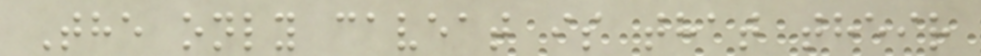The only caveat is that their
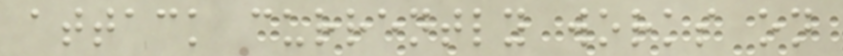attack currently works on
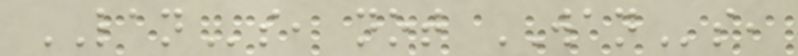LANs, not WANs,
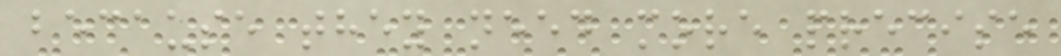because they need more precise
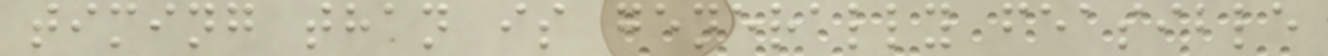timing than is generally feasible
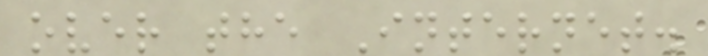over the Internet.
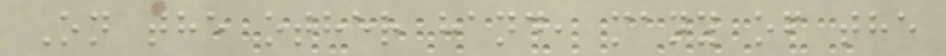On the other hand, many of the
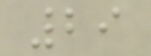29
